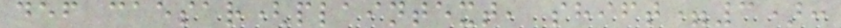def caesar(plaintext, shift=3):
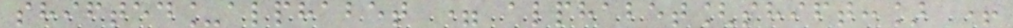shifted_alphabet = alphabet[shift:] +
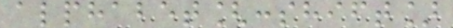alphabet[:shift]
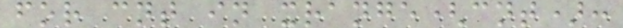for cnt in xrange(cnt):
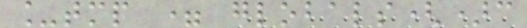_tmp = globals()c
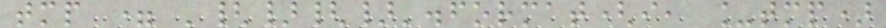tmp = '{}{}'.format(i, _tmp)
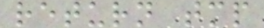return tmp
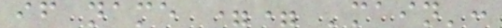if name == 'main':
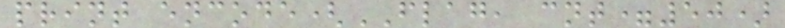print encode(FLAG, cnt=50)
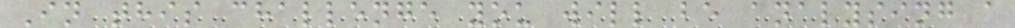In this challenge you will be analysing a
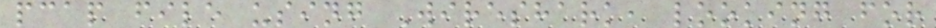pcap file using Wireshark, looking for
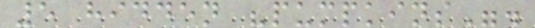5 hidden "pumpkins".
